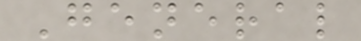General
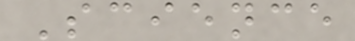Science
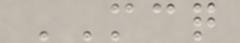MCQ
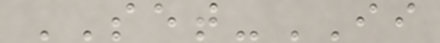SET-II
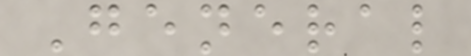General
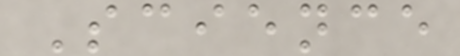Science
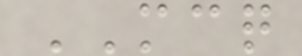MCQ
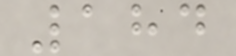184
